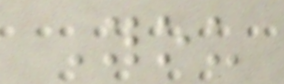You
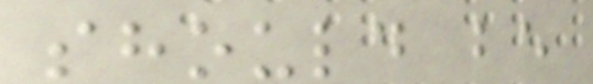should be
